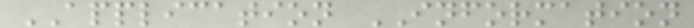APPLICATION INFORMATION
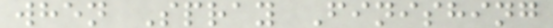when Spray Finishing
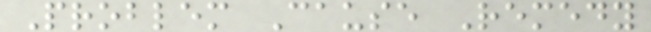Problem Cause Remedy
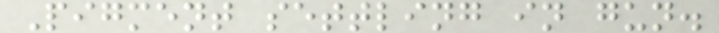Pigment settling in gun.
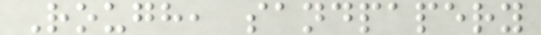Rough, sandpapery
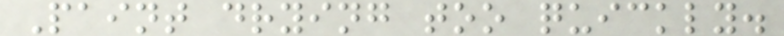Paint drying too quickly.
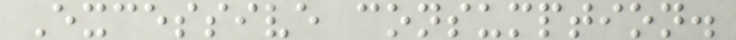Excessive consumption.
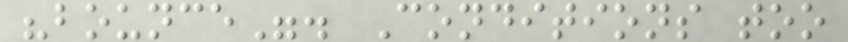"bounce". Conditions too
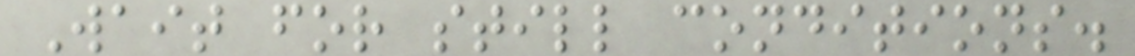Wait for still conditions.
